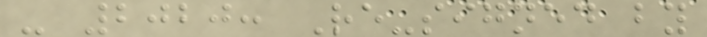- 2020: Re-signed by
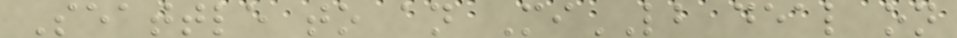Seattle to an MiLB deal on
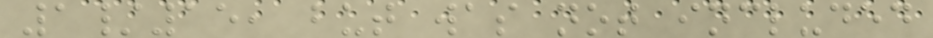1/15, but was not included
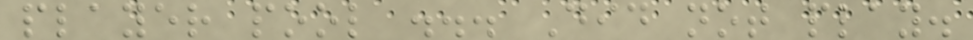player pool ... Did not play.
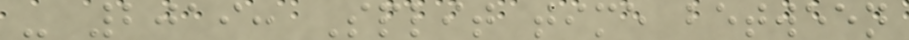- 2019: Split time between
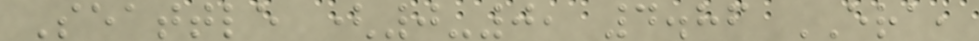Seattle (0-0, 4.86 ERA,
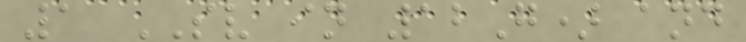1 SV in 12G) and
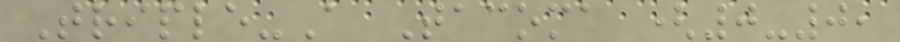Triple-A Tacoma (0-0,
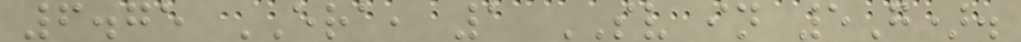6.75 ERA, 1 SV in 5G).
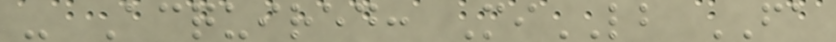- Acquired: MiLB FA
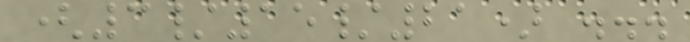(3/15/21) ...
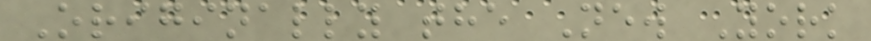Originally the New York
